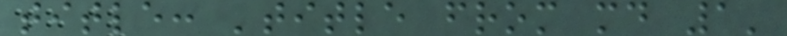title: 'title from md 1'
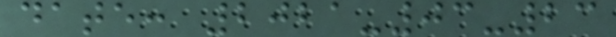date: 2021-03-23
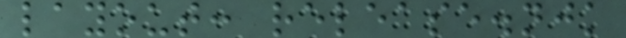layout: release.njk
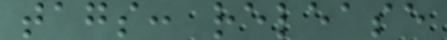tags: release
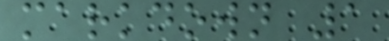markdown 1
